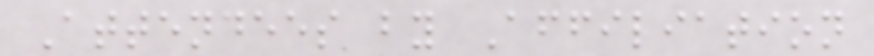Attendees by Affiliation
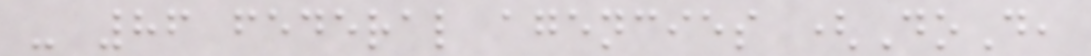- 86 federal agencies (DoD,
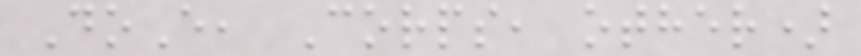DoE, Corps, other)
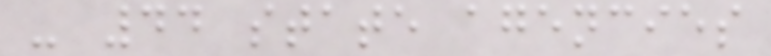- 44 state agencies
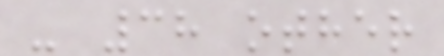- 38 other
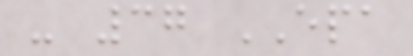- 37 EPA
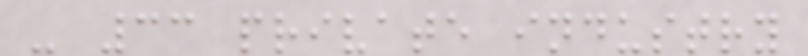- 33 private industry
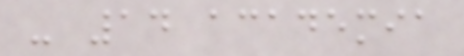- 14 academia
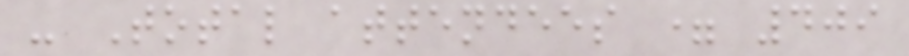- Total attendees = 409
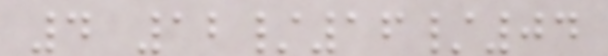4 12/16/04
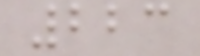223
